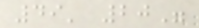49' 20"
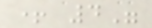+ 4"
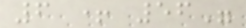6 + 56"
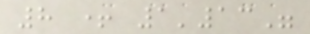8 + 1'13"
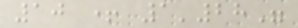10 + 1'28"
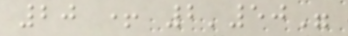20 + 2'50"
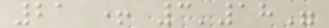21 + 3'18"
